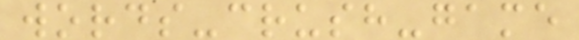words-crush-game
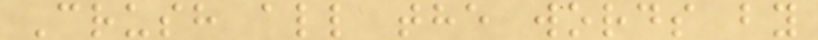Crush all the words by
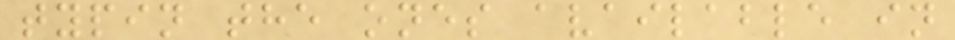typin the ones available in
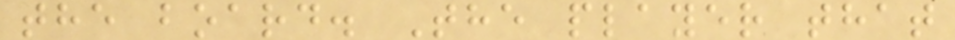the board. The player that
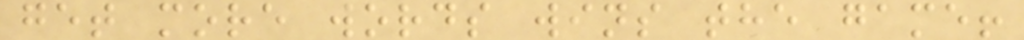get more words wins the game!
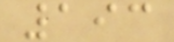193
